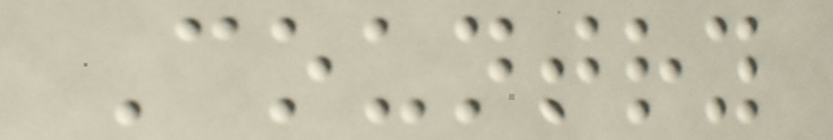Country
